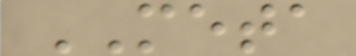META
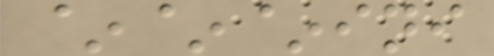~~~ini
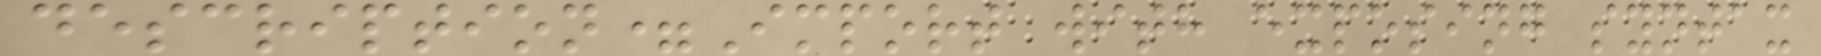description=Import with exposing syntax
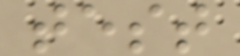test
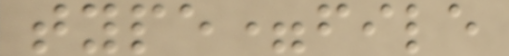type=file
